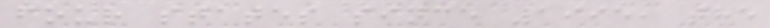four states since 1995, the
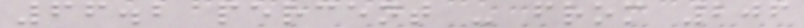66.2 percent - from 206
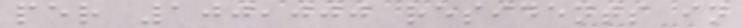per 100,000 residents in
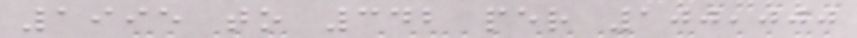1995 to 342 per 100,000
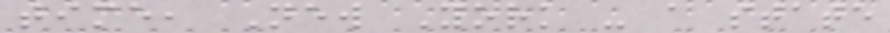time, New York - a state
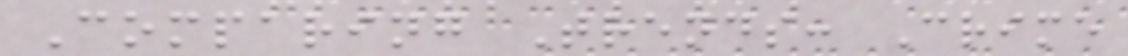Comparing Trends: Crime
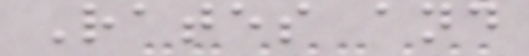Rates and
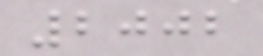2002
